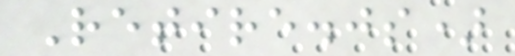Retire.js)
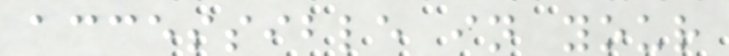accessible in your
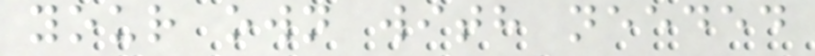your own with needed
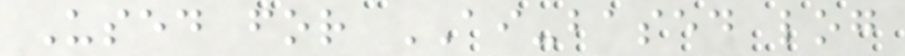Used for AI-based log
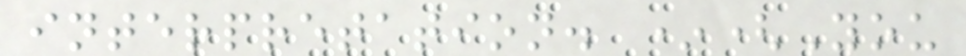interpretation. *(You
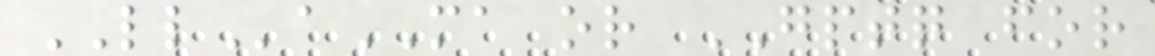LLaMA or GPTQ for
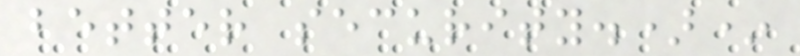better security.)*
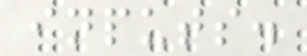inputs.
